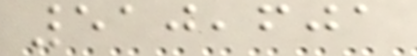510,601
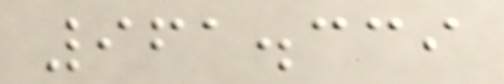961.339
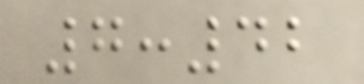7:42
